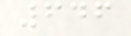646
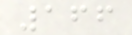166
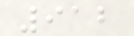912
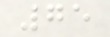75
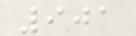901
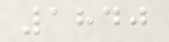1840
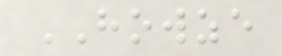HOWZE
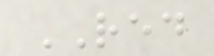RED
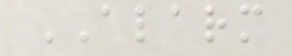ALARM
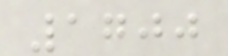1700
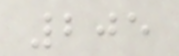205
